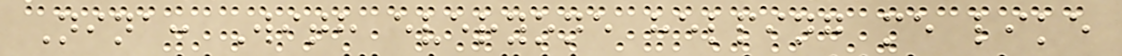Nina: With everyone helping me like
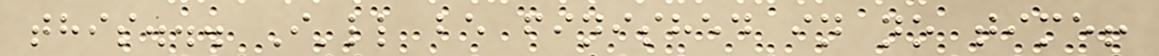this... I'll be finished in no time!
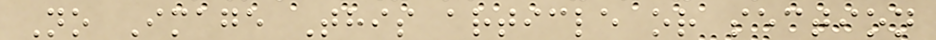No Image This article or section
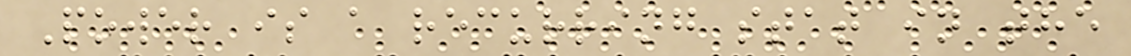Power is a recurring stat in the
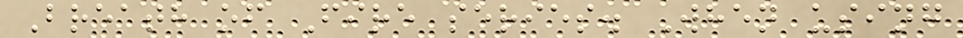Breath of Fire series. When using
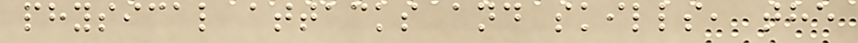physical attacks and skills, the
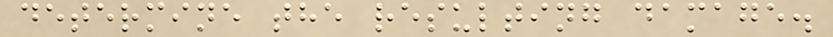determine the resulting damage.
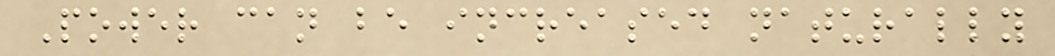Power can be increased naturally
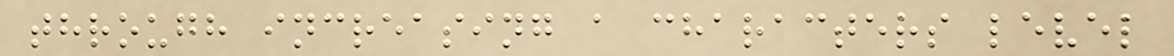through increasing a characters level
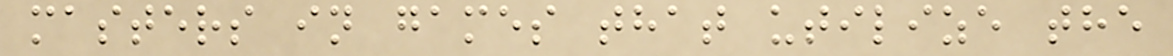masters in games that utilize the
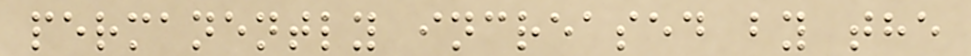permanently increased by the
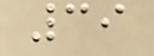39
